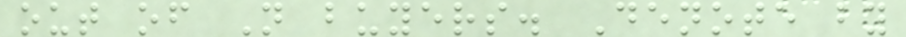out of N buyers. Denote by
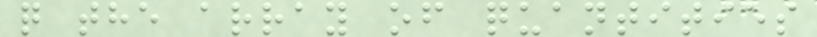q the array of quantities
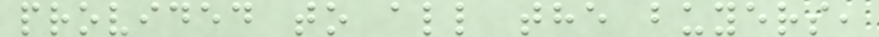provided to all the buyers,
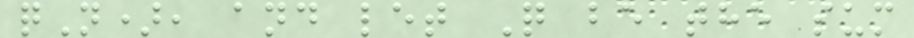qN), and let Q be the sum
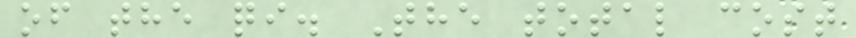of the qi. The total cost
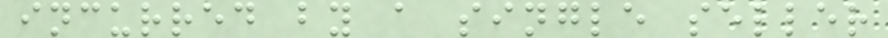incurred by a single seller
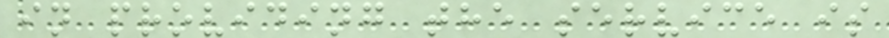in providing the service is
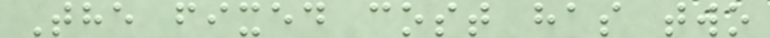The fixed cost has two
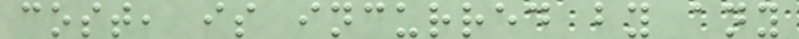cost, is incurred by any
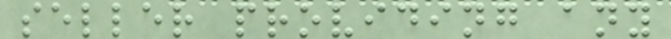seller providing any
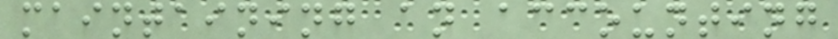maintaining an accounting
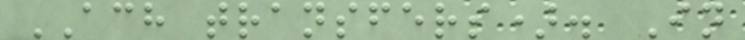ACH transfers). In
